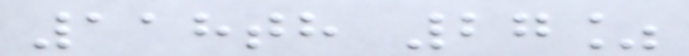118th 27%
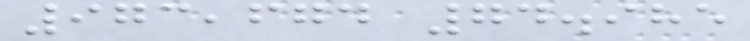973,674 74.985
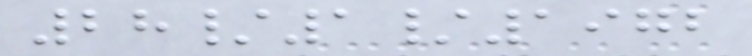28/1/1972
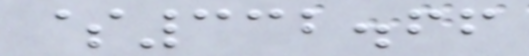$332.66
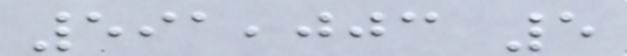591,003 5
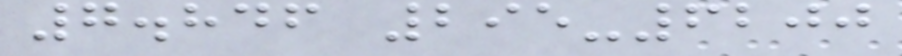7.846 295-6200
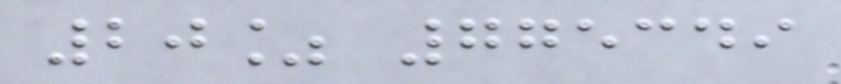20% 775349
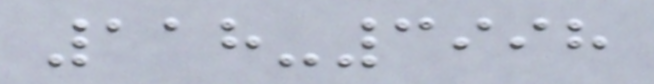118-3998
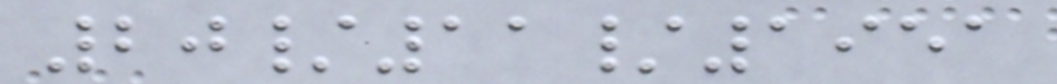20/11/1951
